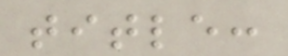title:
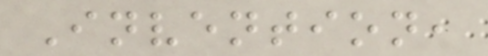Invention,
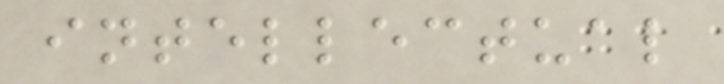intellectual
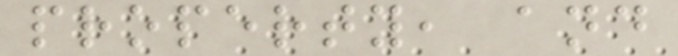property, and
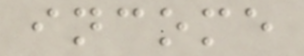income
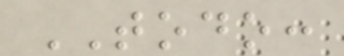TODO:
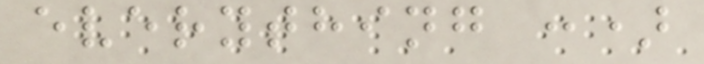everything :)
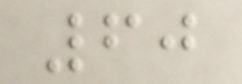60
